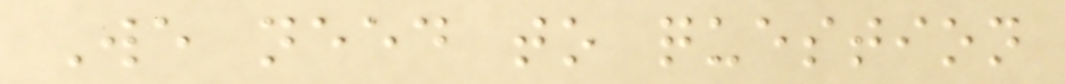We need to question
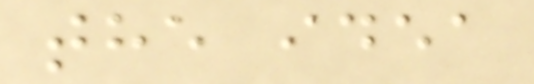the idea
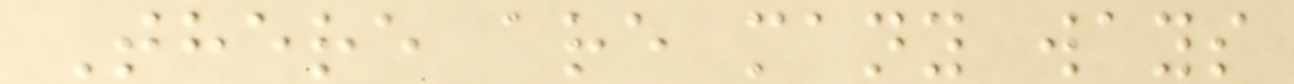There are many ways
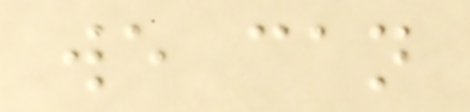we can
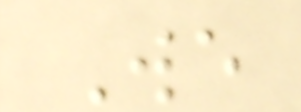We
